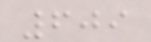609
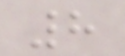8
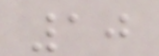10
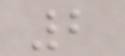2
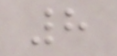8
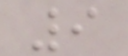9
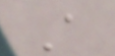A
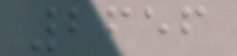2656
